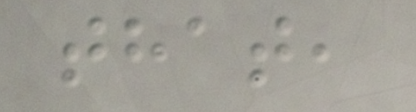that,
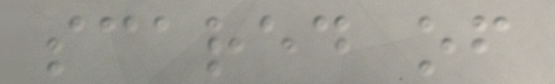scared of
